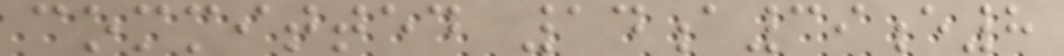committed 14a39e8
